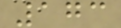173
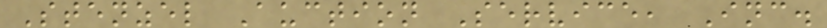Stenzel Auction Service, Inc.
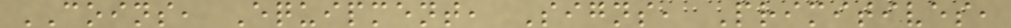COINS, Equipment, Signs, Primitives,
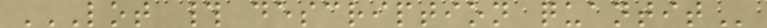LOT # DESCRIPTION QUANTIT
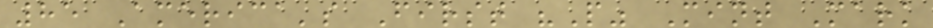85 America's First "P" Mint Mark
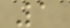1
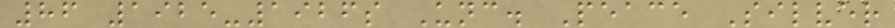86 1925-1926s Unc. Peace Silver
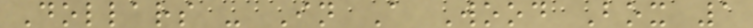Dollars - In A Wood Box 1
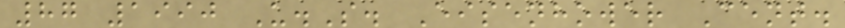87 1990 U.S. Eisenhower Cent.
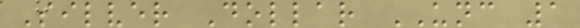Silver Dollar UNC 1
